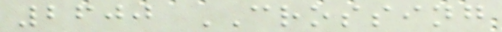2600 CROSSING
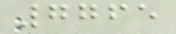7765
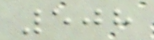508
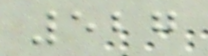527
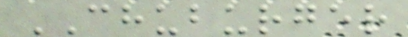CHUBURGER
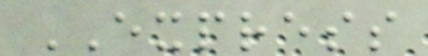EXPRESS
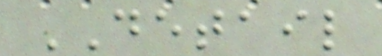DETAIL
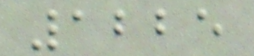1225
